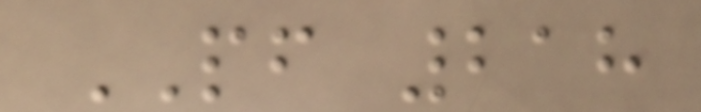PF 218
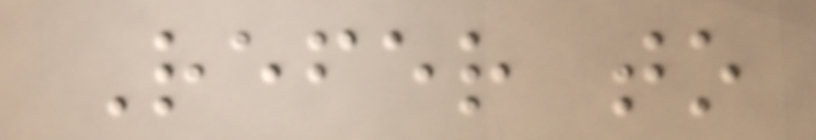Refer to
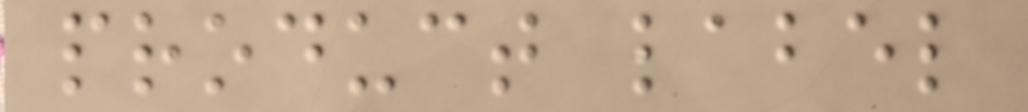product label
